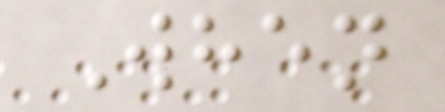When
